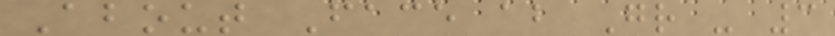About Face ab Gr - 3
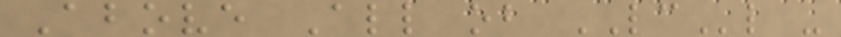Above All ob LCl -
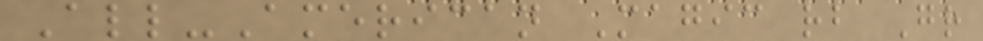All-American Magic rb Gr
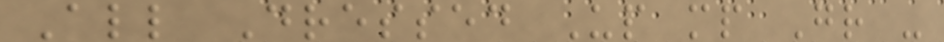All Dressed Up mp Gr -
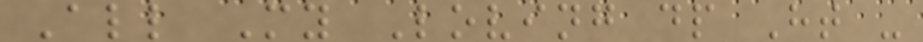All My Loving dp Ht -
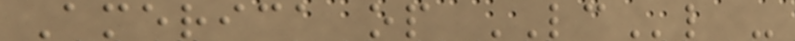America op LCl -
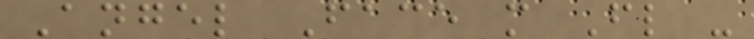Angel Face m Fl -
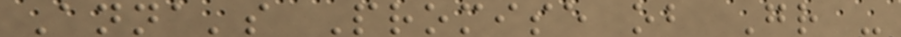Anna's Promise ob Gr -
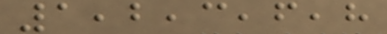1,2,3,6,8
